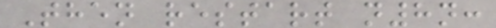Then restart n8n:
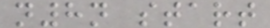n8n start
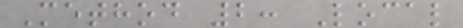Method 2: Local
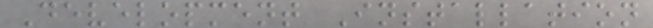Development Installation
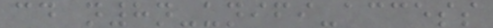cd n8n-unifi-access
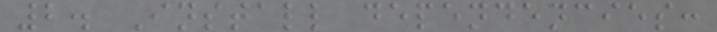2. Install dependencies:
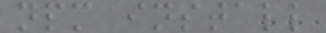npm install
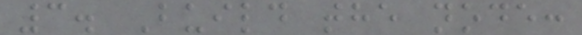3. Build the node:
